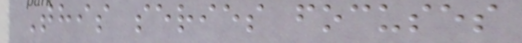This series focuses
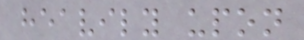heavily upon
